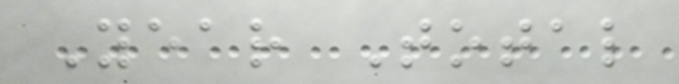Year Total
